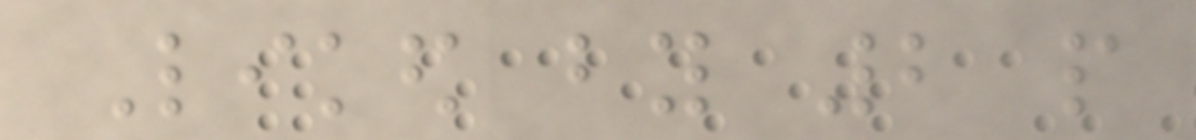Liked by 2 people
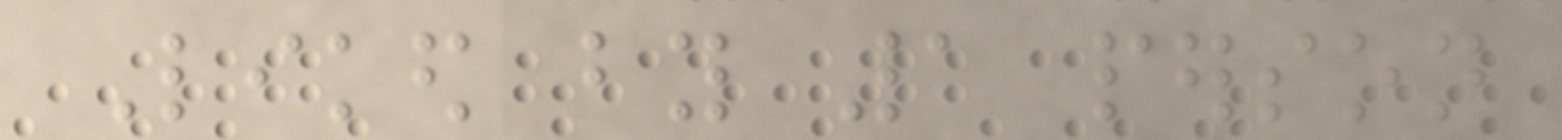Liked by 1 person
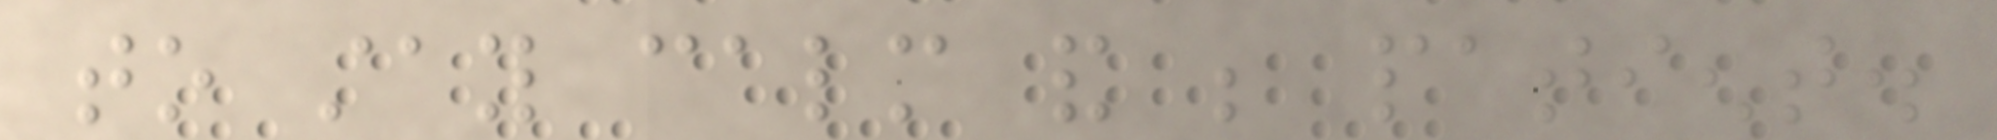to stay calm and be patient.
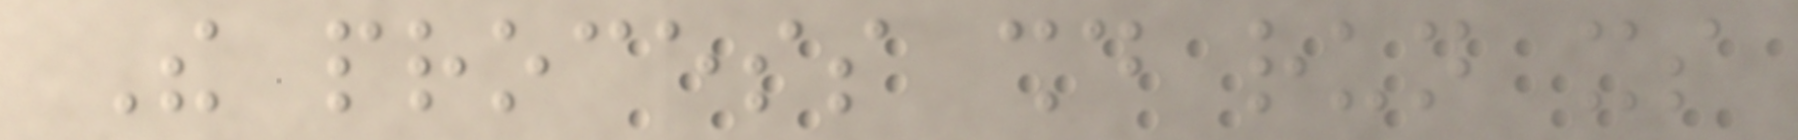The process should run its
